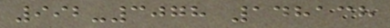992-3078 148138
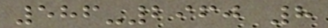586-2960 8
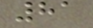81
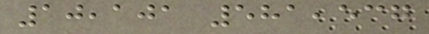10,101 581,537
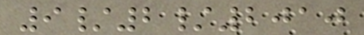9/2/2010
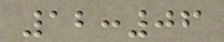12:06
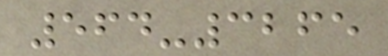564-3265
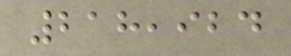218,924
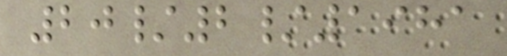20/2/1981
